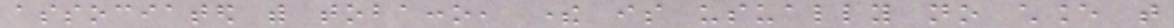associated with tobacco, there is usually no chance that
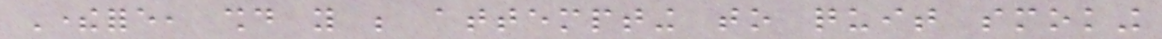Therefore, should you be attempting to quit smoking
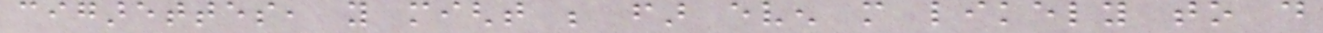cigarettes, you might be far even more likely to do
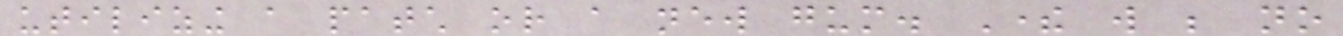utilizing a patch or a new gum. There will be no
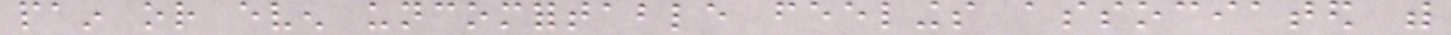pain or even uncomfortable feelings associated with
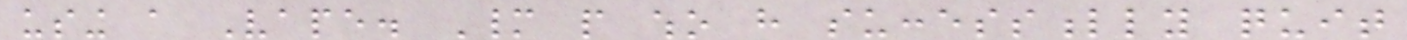using a Vape. Many people who have successfully quit
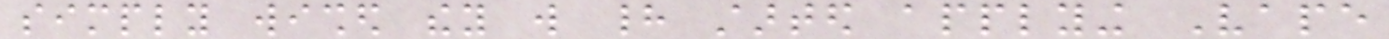simply wished they will had started applying Vape
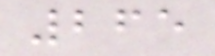265
